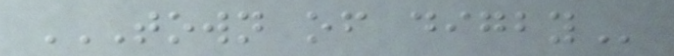TOWN OF DIGBY
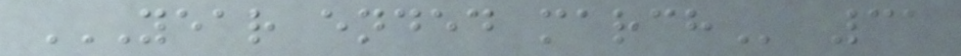YEAR ENDED MARCH 31
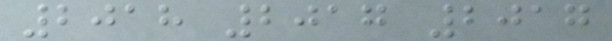2018 2017 2017
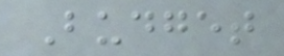Budget
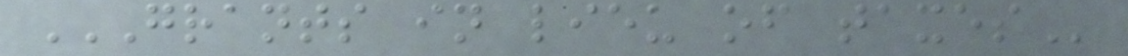GRANTS IN LIEU OF TAXES
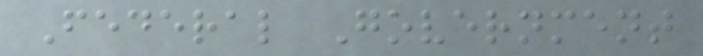Federal Government
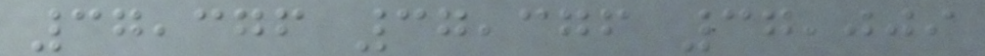37,376 37,376 37,009
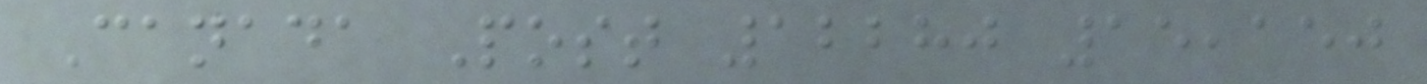Canada Post 12280 15,150
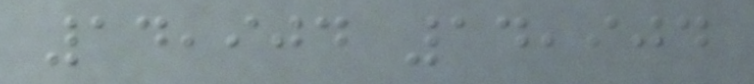14,904 14,904
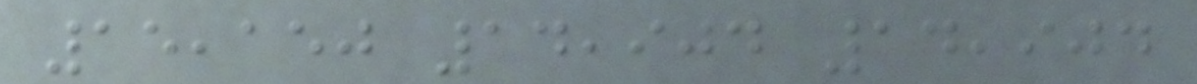15,150 14,904 14,904
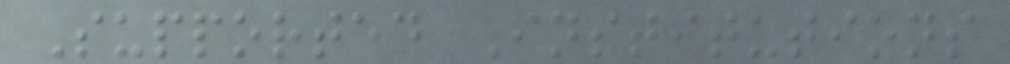Supported Institutions
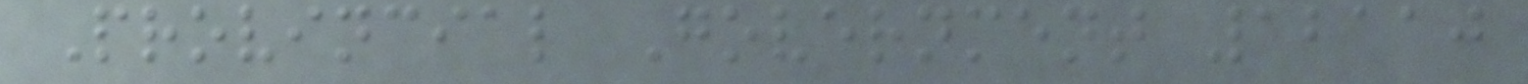Provincial Government 12110
